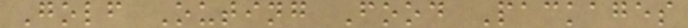Golf Outing Food Packages
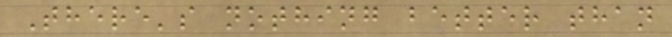There's nothing better than
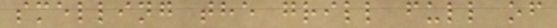smelling the grill full of
